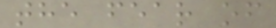the fear of
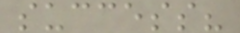success?
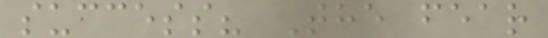success? The fear
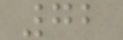72
